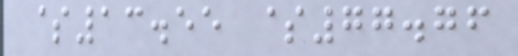$13.55 $77.76
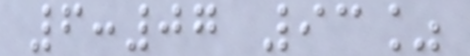6:07 93%
